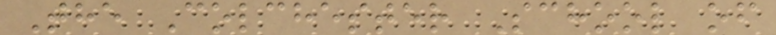The Colchester School of
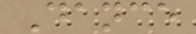Dance
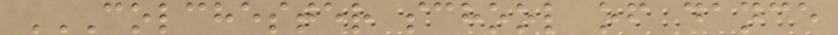COLCHESTER SCHOOL OF DANCE
